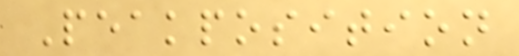Peakposition
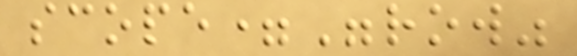scope="row"
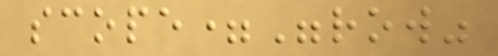scope="row"
